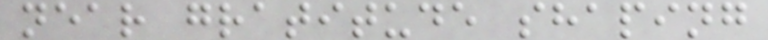near gratitude shaping
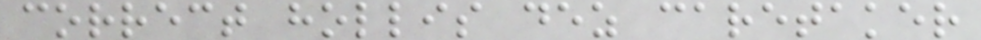correct hollis dez caretaker
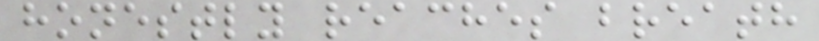honestly reaches breath
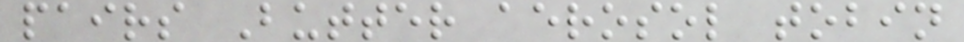pairs Butter aerosol tobin
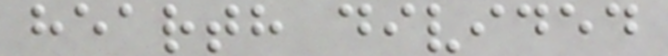hearth divided
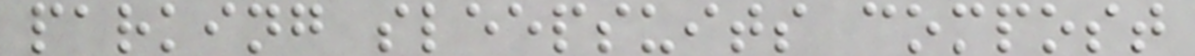parking sleepsuits compost
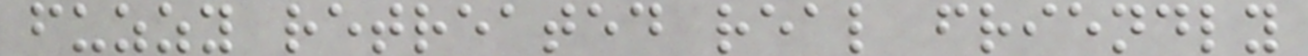fuzzy retreated real friendly
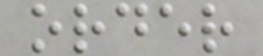order
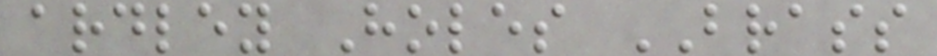ardley Holes BRASS
